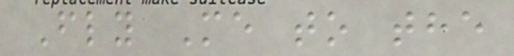Fly Me to the
